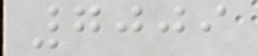7009
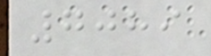7089
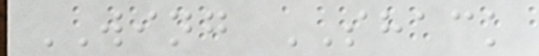WING SHACK
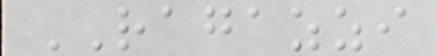RAGAZZI
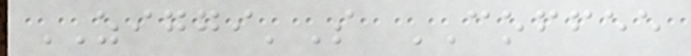ZIGGI'S COFFEE
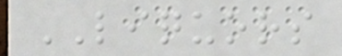LIQUORS
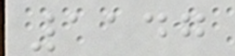1147
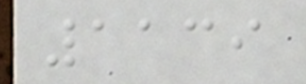1139
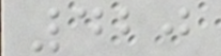420
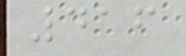416
